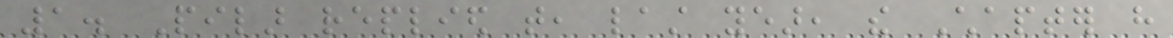1. Pilar replied that, last year, the Chapter have
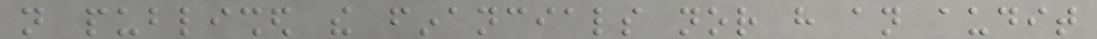not published the financials nor have an audit
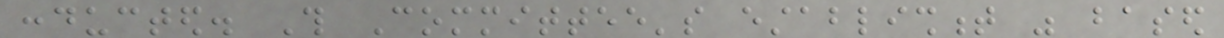conducted. This Committee's establishment was based
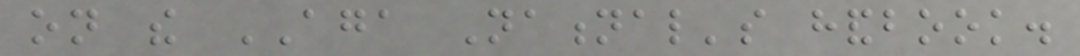on the AGA National's handbook.
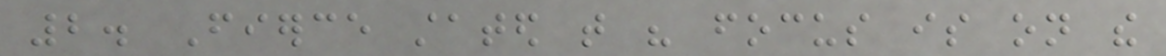2. Fierce stated that his focus is on the
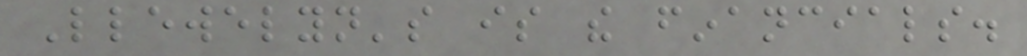Llewelyn's is the financials.
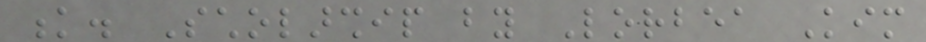k. Scholarship by Lorbea Kim
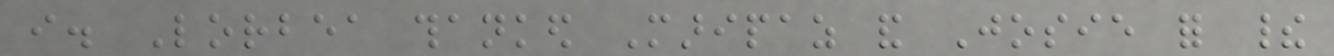i. Lorbea thanked Maripaz and Josie for their
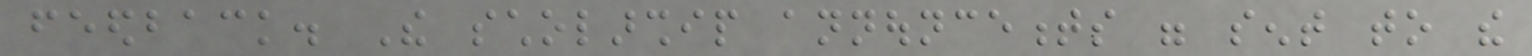feedback. The scholarship announcements were sent to the
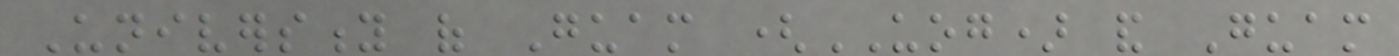University of Guam (UOG) and Guam
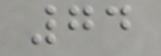74
